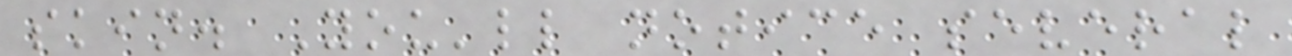skin. You'll notice several
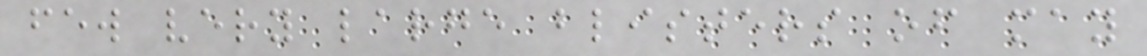few very large blisters of may
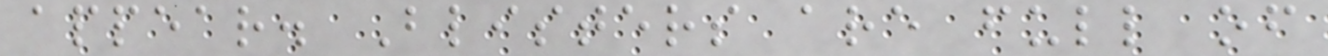appear. Blisters are full of
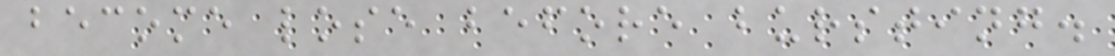become lose before bursting.
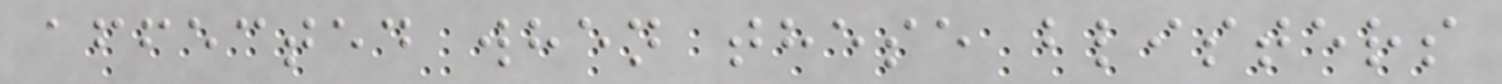affected when these blisters
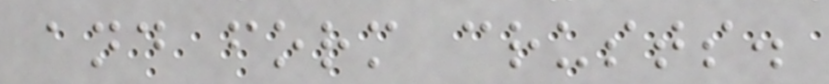and form crusts.
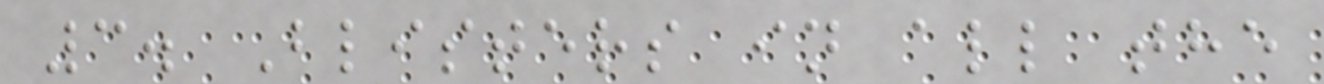3. Blisters in all the
